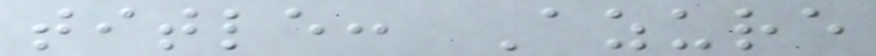title: Azure
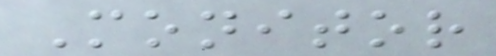Monitor
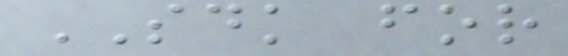SDK for
